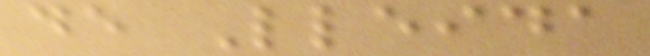de Lleida
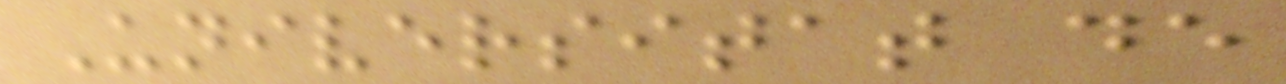Universitat de
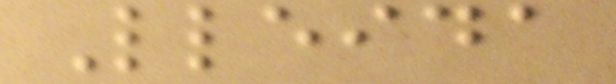Lleida
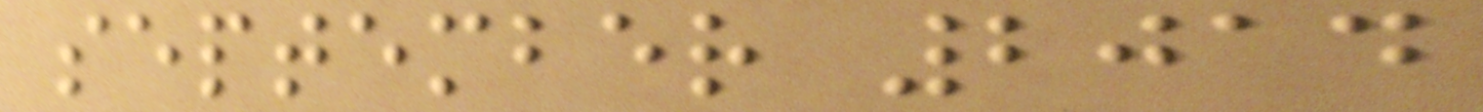september 2014
